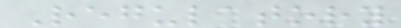Regulatory
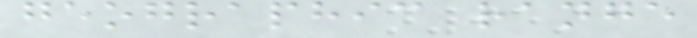geographic range
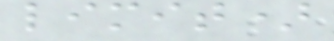limit)
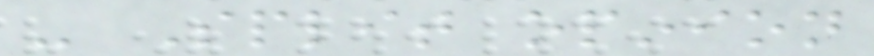- Split opinion
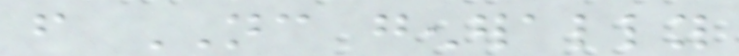from NC generally
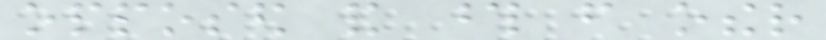opposed and those from other
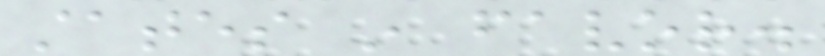states in favor.
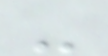-
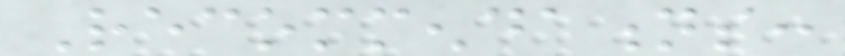Recommendations:
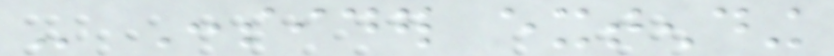- Consider extending
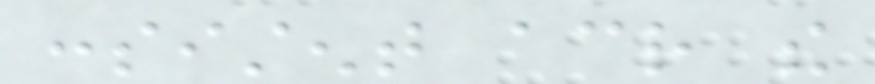consistent across the
